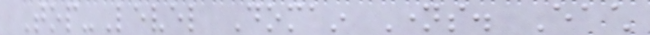Top-Level Domain Names. Each
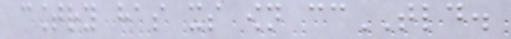country has its own ccTLD.
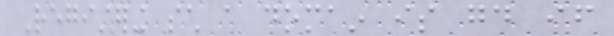Registering such a domain is good if
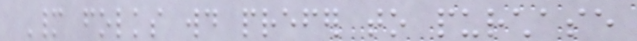Many folks would prefer to purchase
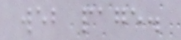web page.
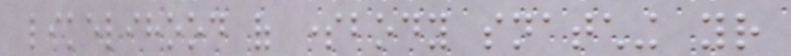likelihood of somebody snatching your
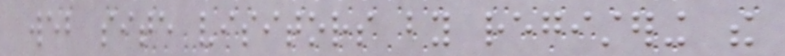web site visitors by registering the
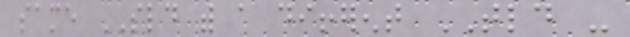same SLD with a different TLD -
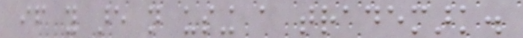if you are not using a trademark.
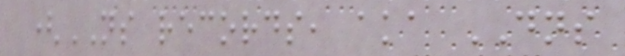(NS records, aka DNS
